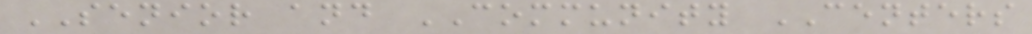SENIOR and COMMUNITY CENTERS
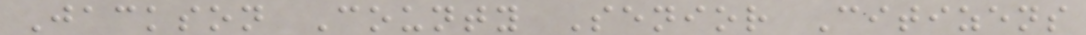Jackson County Senior Citizens
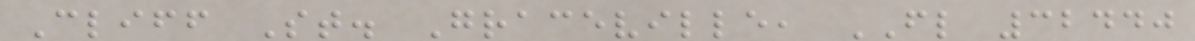Cliff St. Graceville, FL 32440
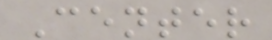Center
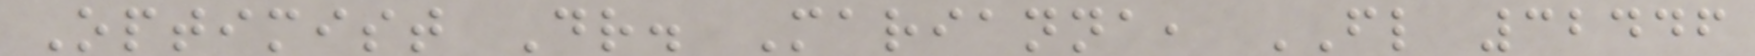Optimist Dr. Marianna, FL 32446
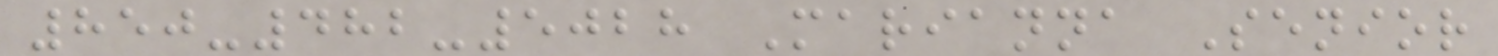850-482-5028 Marianna Senior
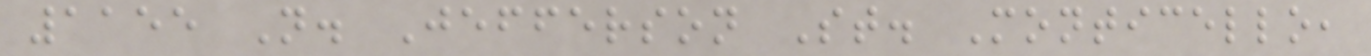1155 N. Jefferson St. Monticello,
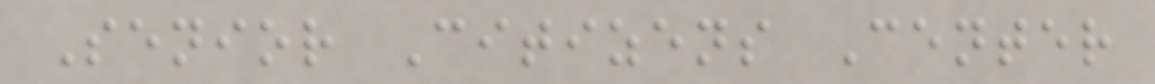Senior Citizens Center
